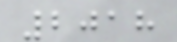2018
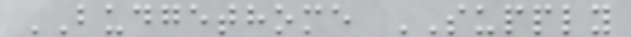BUDGETHOME SUPPLY
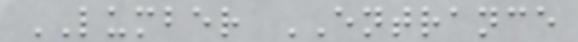LUMBER ENTRANCE
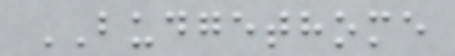BUDGETHOME
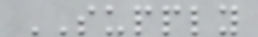SUPPLY
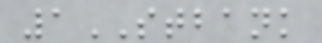1STBANK
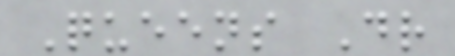Queens Dr
